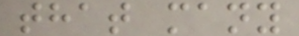that many
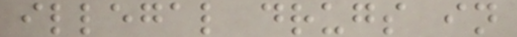illegal drugs in
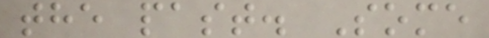the past. Some
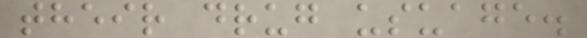their drug usuage.
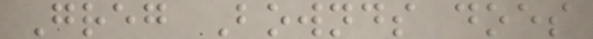Greg Bownds does
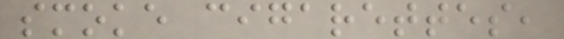smoke cigarettes,
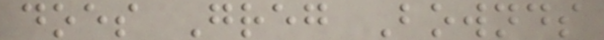does Greg Bownds
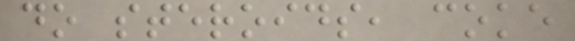do steroids, coke
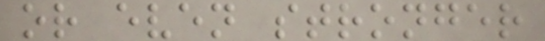or even stronger
